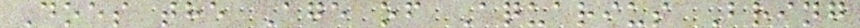Does the Age of Aquarius Bring
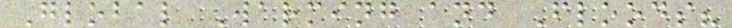Global Warming and Floods?
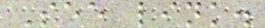See link.
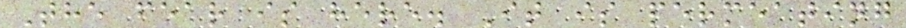The fear is here. It is permeating
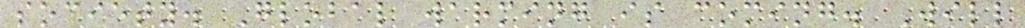society. Global warming is coming. Will
